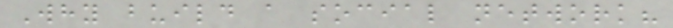Why build a social network?
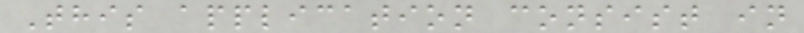This application consist in
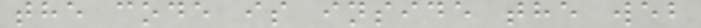the code is inside the web
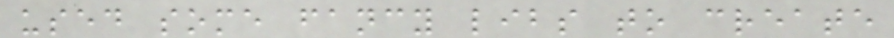used some fancy libs to create
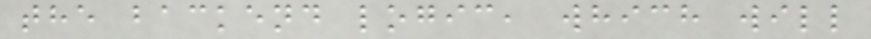the backend logic, which will
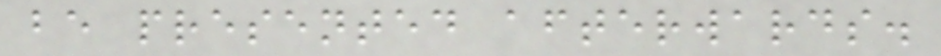be presented afterwards.
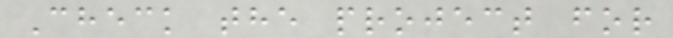Check the project for
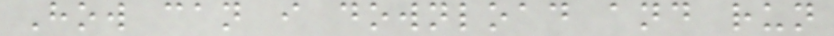How can i download and run
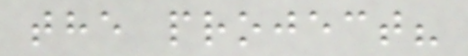the project?
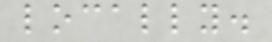locally.
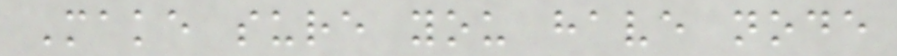Make sure you have node
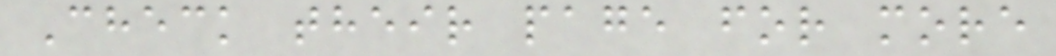Check their page for more
